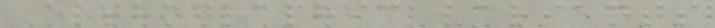Orthographic variants
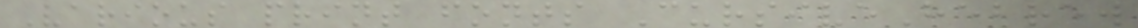Various print fonts CursiveHebrew
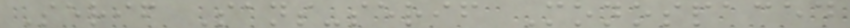Serif Sans-serif Monospaced
